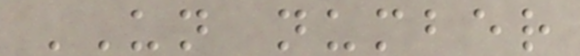UN number
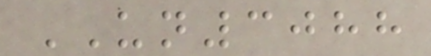UN3088
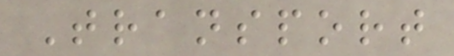Transport
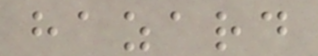hazard
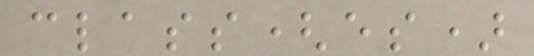class(es)
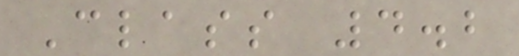Class 4.2
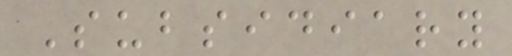Subsidiary
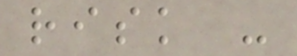risk -
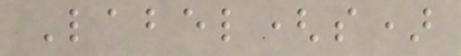Label(s)
